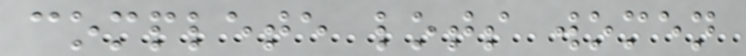complete lots women
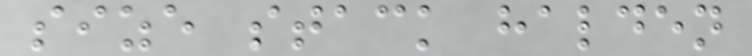size stack halden
